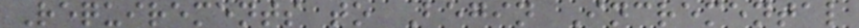Requirements to Begin Incremental
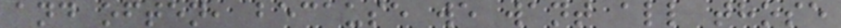and often, because we want all those
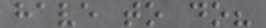have to do?
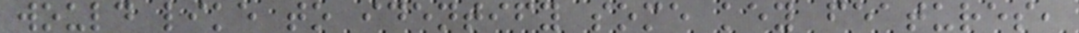would like to identify some key features,
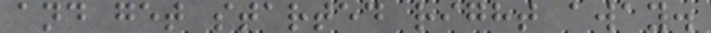and get started right away.
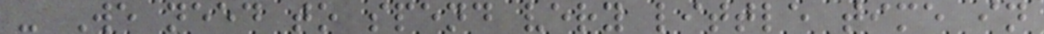- We need to spend very little time in
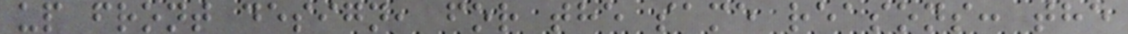up front design, for the same reasons: the
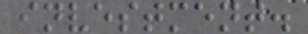investment.
